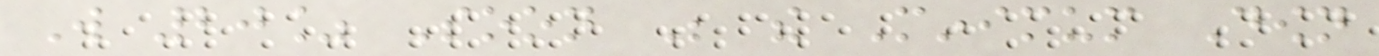Will 20% Soon Be the Minimum Down
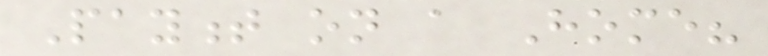Payment on a Home?
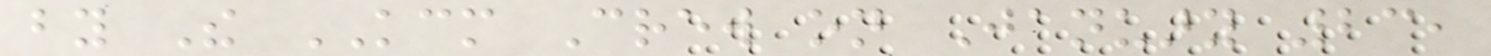by The KCM Crew on January 23,
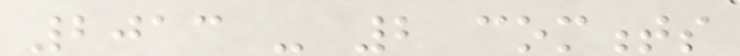2013 - 2 comments
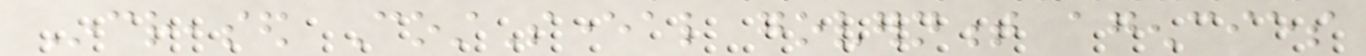Increased CostSeveral government agencies
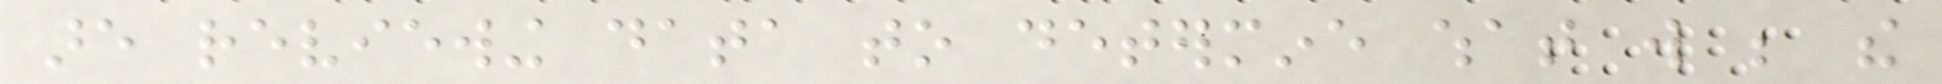are reviewing data to determine what will be the
